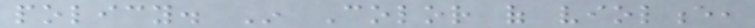policy. In Color of violence,
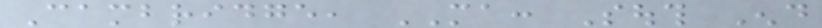Cambridge, MA: South End
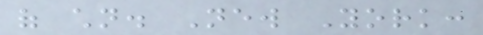of children. New York:
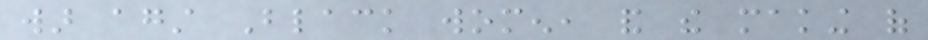war against Black women, and the making of
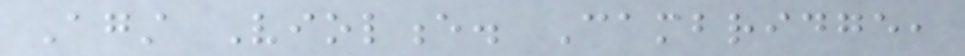Against Violence. Cambridge,
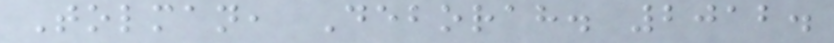Tolman, Deborah. 2012.
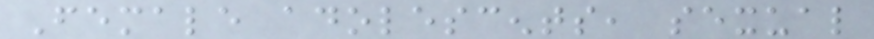Female adolescents, sexual
